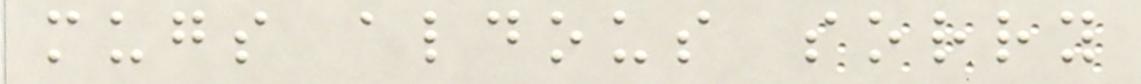mugs aldous sorry
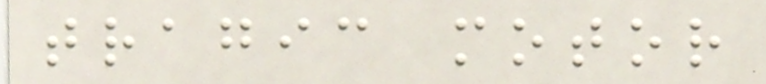tragic motor
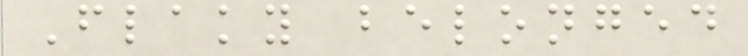Flaky belonged
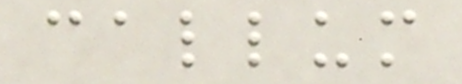callum
